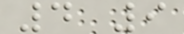4 9
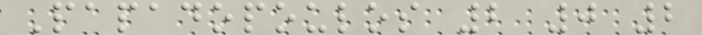Papadopoulos 2 0 2
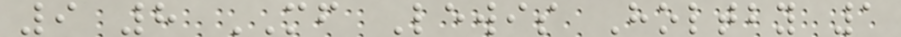9 8 MF Lewis Holtby 1
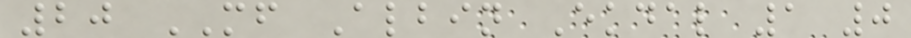20 MF Albin Ekdal 1 0
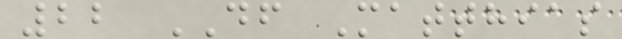22 DF Matthias
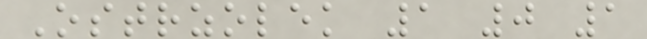Ostrzolek 1 0 1
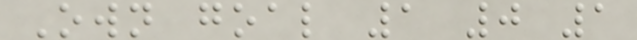Own goal 1 0 1
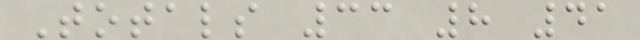Totals 33 8 41
